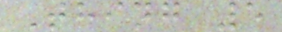Thing 5
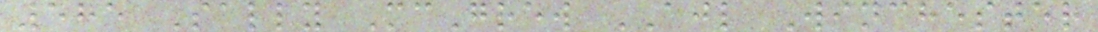585 Sally McGrew AJL Winchester
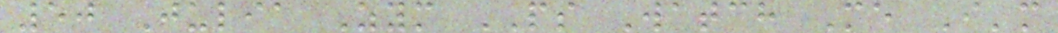50 Julia Zym PS Watch Me I'm
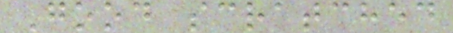Good scratched
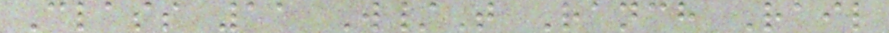Class 11 W/T Ranch Rail
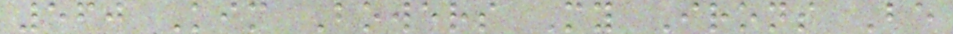560 Kim Bowers My Irons Be
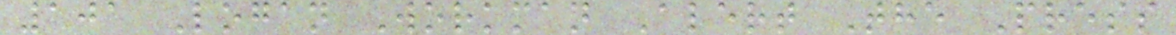101 Logan Workman Alert The Press
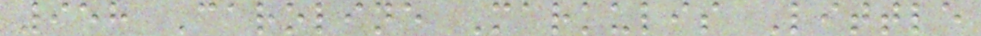958 Caroline Markulis Little
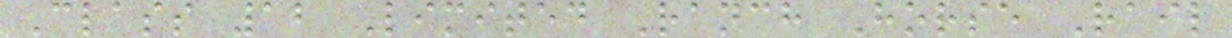Class 12 Limited Ranch Horse Rail
